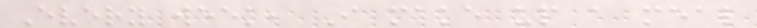Every week, I make up a meal
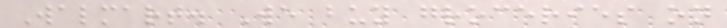Walmart. We buy groceries on
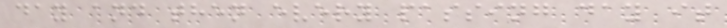day and then every passing day it
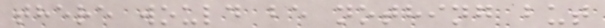there would be nothing but
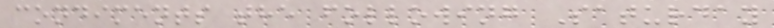condiments the following Saturday
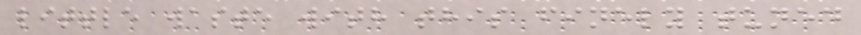little waste with this finely tuned
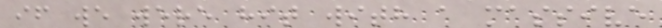if we were hit with a massive
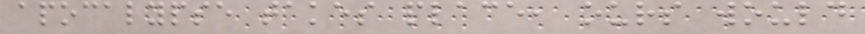apocalypse takes place, ours would
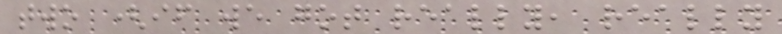two (if we got really, really
